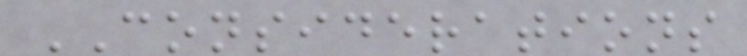CONSIDERATIONS
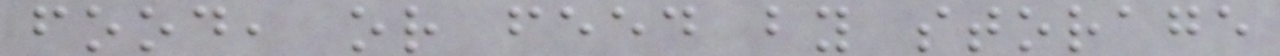food, or feed by storage
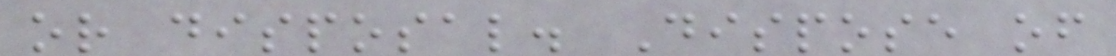or disposal. Dispose of
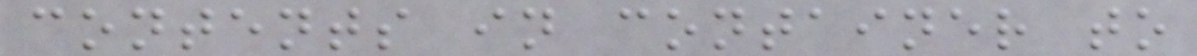contents in container to
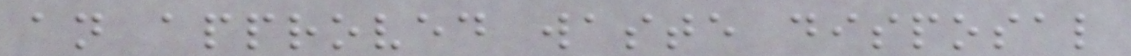an approved waste disposal
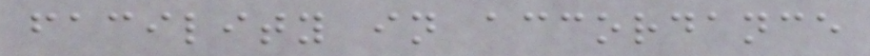facility in accordance
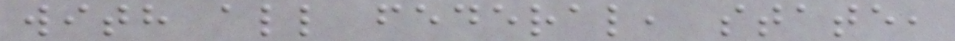with all federal, state,
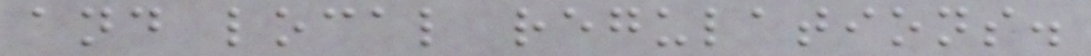and local regulations.
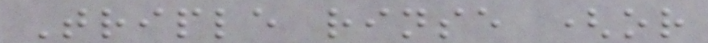Triple rinse (or
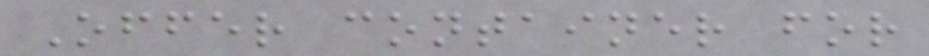Offer container for
